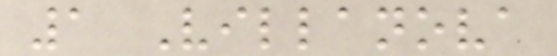1 Villanova
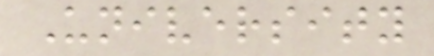University
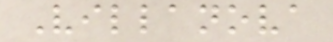Villanova
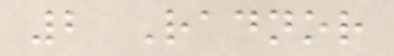2 Radnor
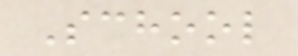School
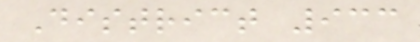District 933
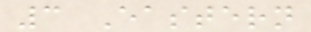3 Eastern
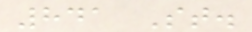841 St.
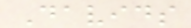Davids
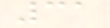31
